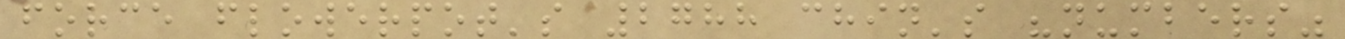force flowerpot's 2788 chin's "numbers"
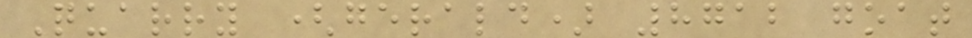Quarry (gerald) 8712 goat
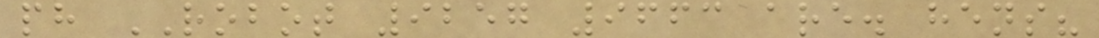ph ROBOT 9257 9663 are. hens?
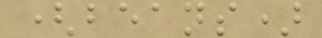(beans)
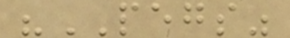"PEGS"
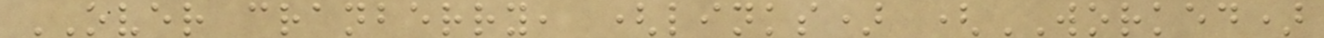OVER cranberry, (links) (WORKED)
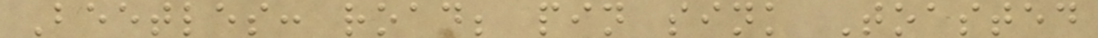Beetles: road; pin sink Toasted
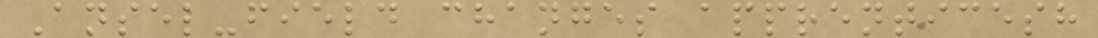Ansel-field changes apprenticesh
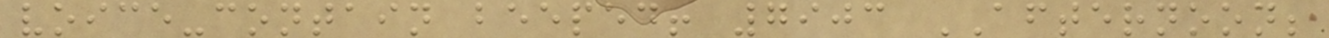voice-contain beeped! 7903 AFTERNOON;
